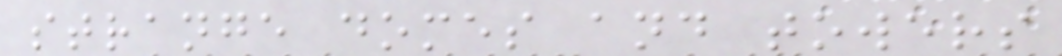strange domes and towers
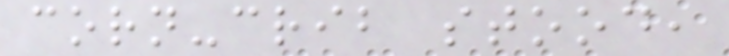corn-crib stood,
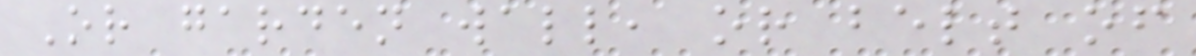Or garden wall, or belt of
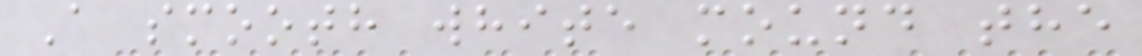A smooth white mound the
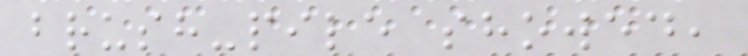brush-pile showed,
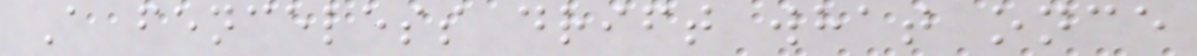A fenceless drift what once
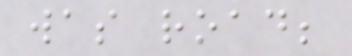was road;
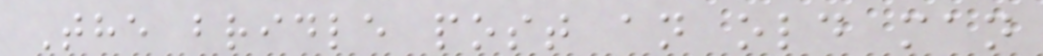The bridle post an old man
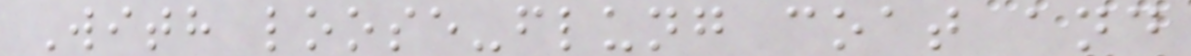With loose-flung coat and
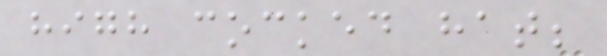high cocked hat;
